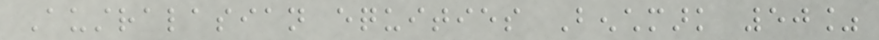Australasian equities Benchmark 50%
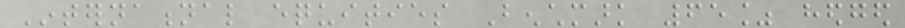International equities Benchmark 65% hedged
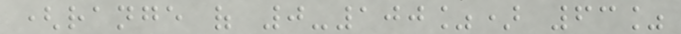(range of 0-100%) 63%
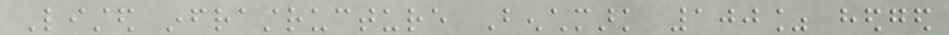Listed infrastructure Benchmark 100% hedged
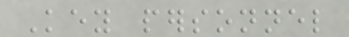Key personnel
